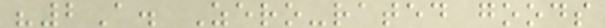"2A. Zero-rated goods
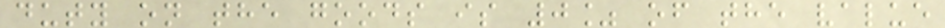duty on the goods is 0% of the value
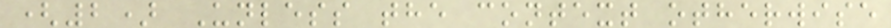(2) Unless the context otherwise
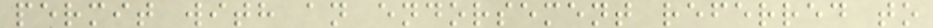permit with an endorsement referred to
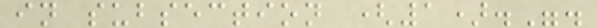in subsection (1).".
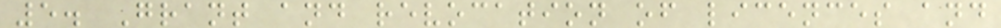5. Grant and revocation of licences and
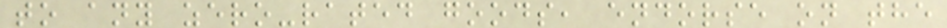to any zero-rated goods, endorse on the
